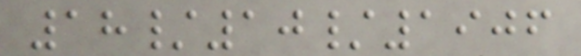18/10/1906
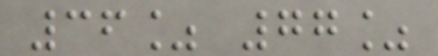36% 77%
